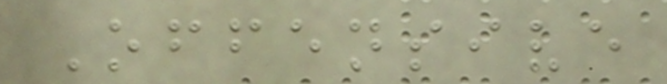Offensive
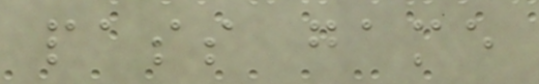pass game
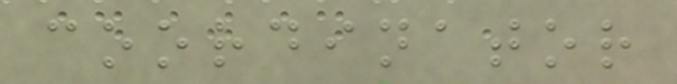coordinator
